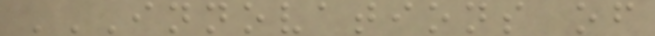INNOVATIONS OF
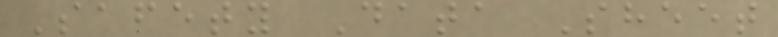Safety Data Sheet
